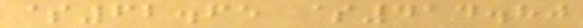$62.65 $414.80
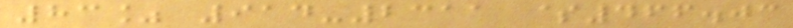83% 914-2311 $466.03
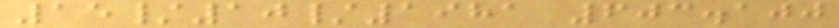15/10/1981 603.100
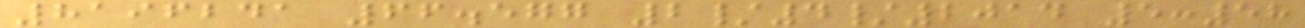8196241 66.577 2/4/2014 5:58
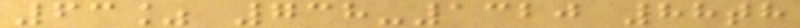63% 738-1320 88th
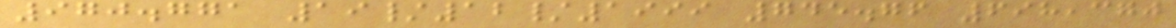970.771 19/12/1999 745.76 698,370
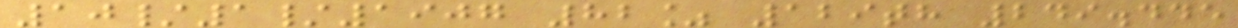10/1/1907 82% 129th 249.445
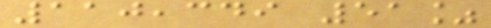110,349 51%
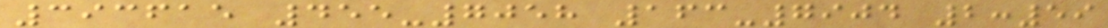393615 455-7058 163-7904 2:59
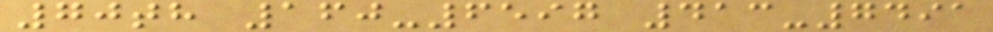70th 160-6597 413-7491
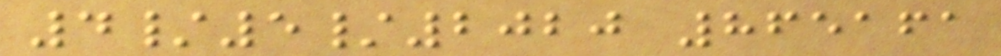4/5/2020 865161
